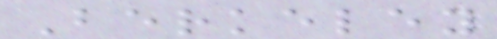Berkeley
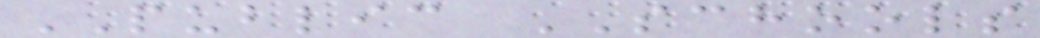PUBLIC SCHOOLS
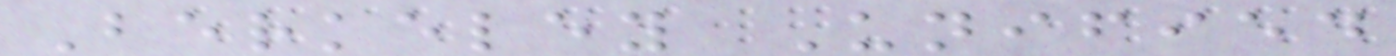Berkeley Unified
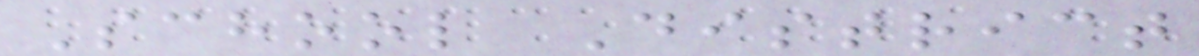School District
